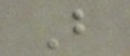B
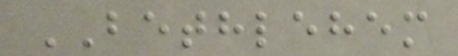BETHLEHEM
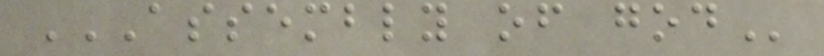ASSEMBLY OF GOD
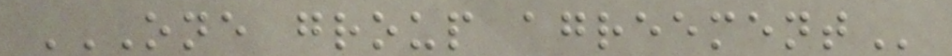ONE GROUP AGREEMENT
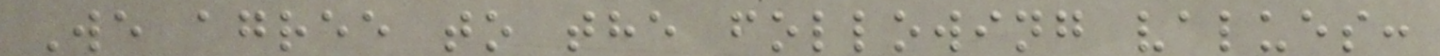We agree to the following values:
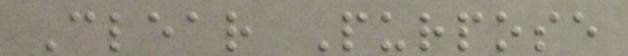Clear Purpose
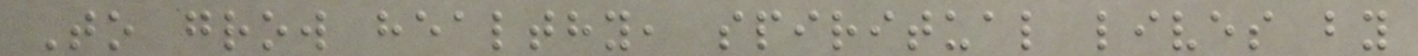To grow healthy, spiritual lives by
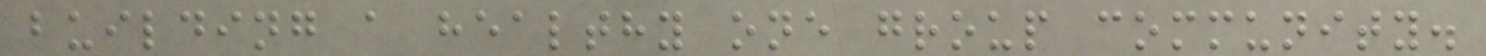building a healthy one group community.
